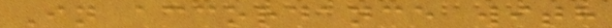In accordance with
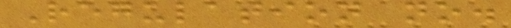Regulation no.
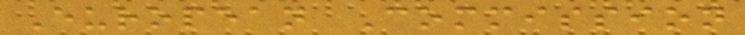European Commission
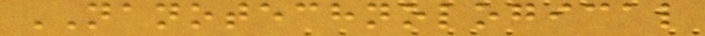NANOTECHNOLOGICAL
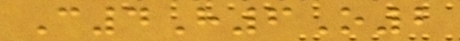C4H6O2
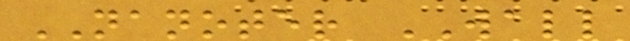NANOTER WALL
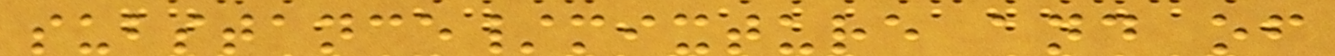substance/mixture and of
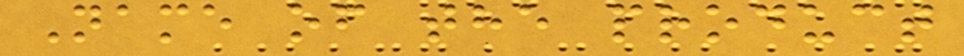Name of the product
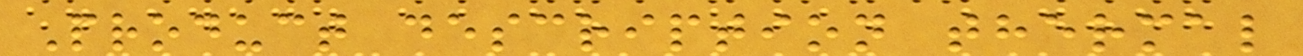Product description thermal
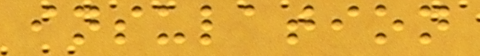insulation
